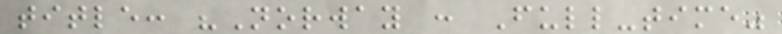title: "Norway : Full-time"
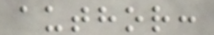author:
